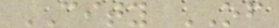CITY OF
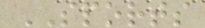SPORTS
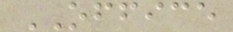OFFICE
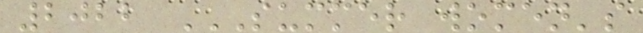2022 SUMMER WOMEN'S
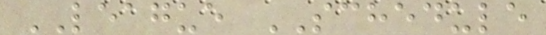LEAGUE SCHEDULE
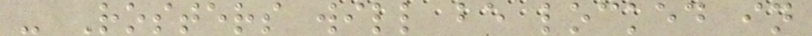- Rosters will be locked in
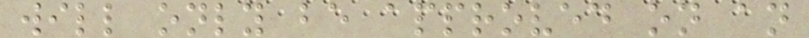will only be approved on an
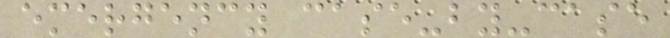emergency case-by-case
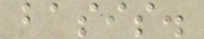basis.
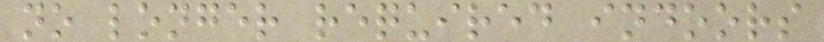no longer required indoors
